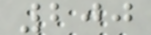200
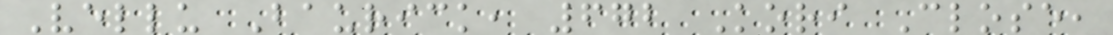Vellu Baurick, 672 Kori Close,
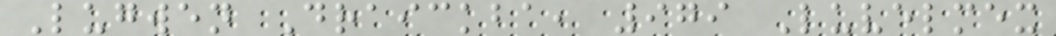Lugwen Draickba, 979 Luvelmex
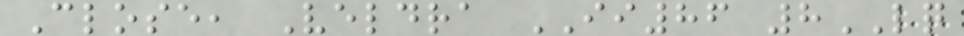Close, Veldra II86 8LQ
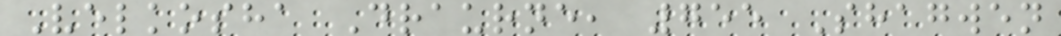Velkosha Draurne, 755 Shagwen
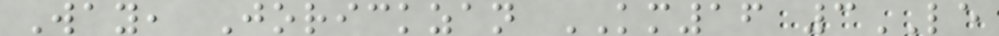Way, Jorickzan KM16 3LE
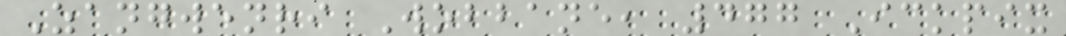Zangwenri Wobbane, 477 Ickpix
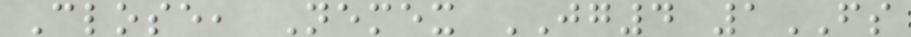Close, Nemex JG4 1FS
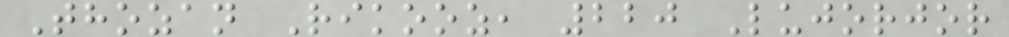Thozan Rikooz, 220 Lujorjor
